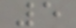5
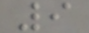9
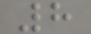8
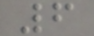6
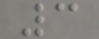3
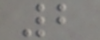2
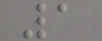1
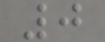0
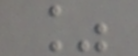%
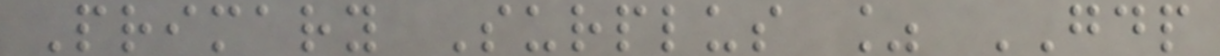Primary Surplus % GDP
